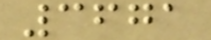3671
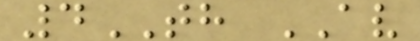4TH AV
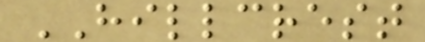HILLCREST
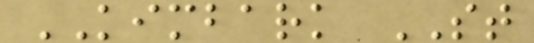KIMBARK ST
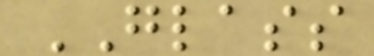GLASS
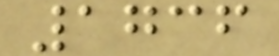1736
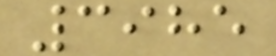3985
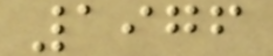1976
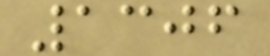1306
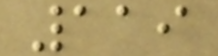119
